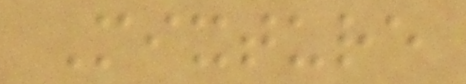Mixture
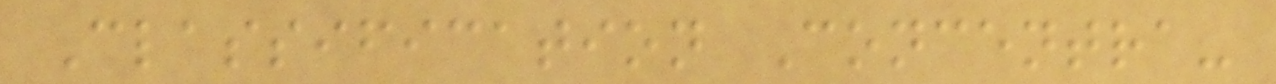Classification Concentra-
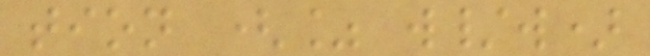tion (% w/w)
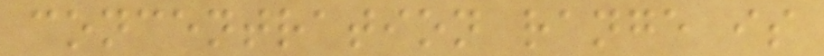concentration range is
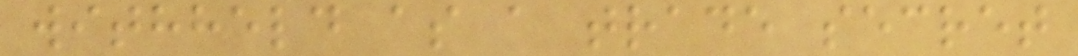withheld as a trade secret
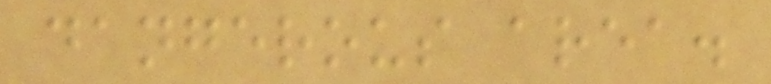dangerous area.
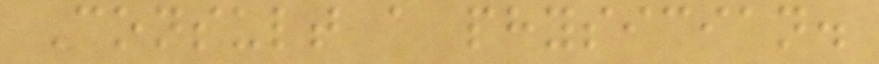Consult a physician.
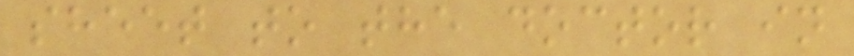sheet to the doctor in
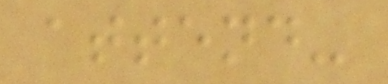attend-
